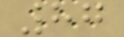87
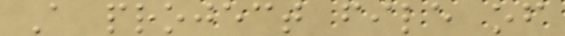A project file of
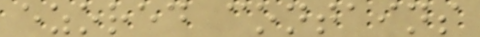ezored contains
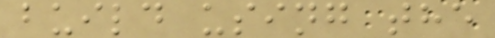build using the
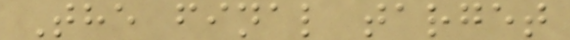The final target
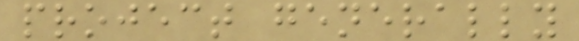project generally
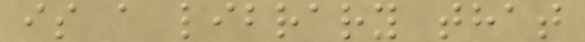is a library that
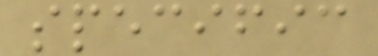specific
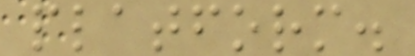platform.
